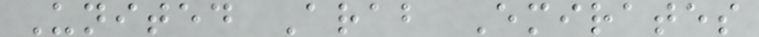United Arab Emirates
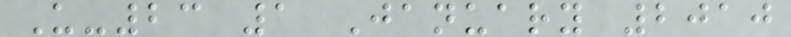U-23 1 January 2010
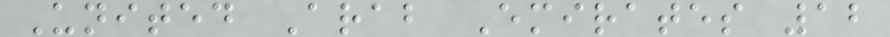United Arab Emirates 12
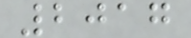2017
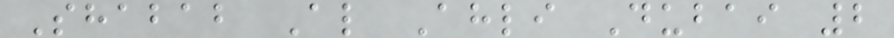Shabab Al Ahli Dubai 2
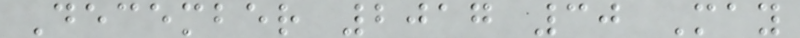December 2017 30 May
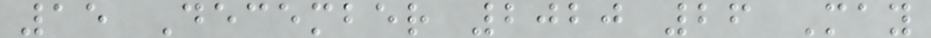15 December 2020 26 May
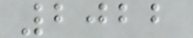2022
